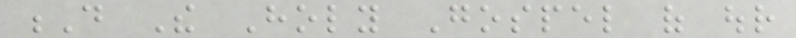D The Holy Gospel of our
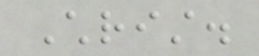Christ.
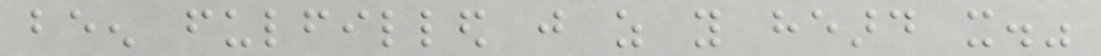been fulfilled just as you heard it."
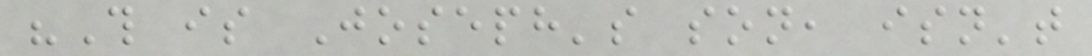"This is Joseph's son, isn't
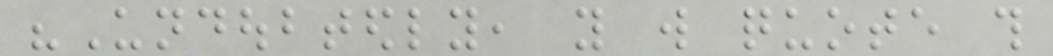"Undoubtedly, you will quote this
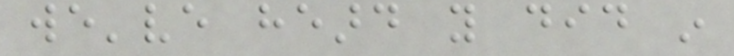we've heard you did in
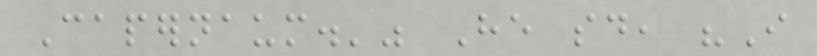Capernaum.'" He said, "I
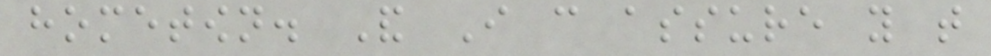hometown. And I can assure you that
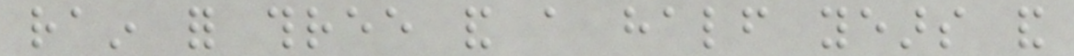rain for three and a half years and
